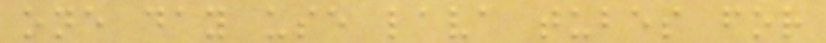one day use lava tubes for
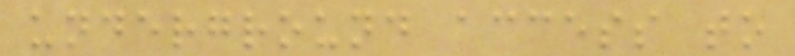underground access to
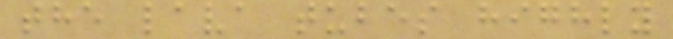the lava tubes highly
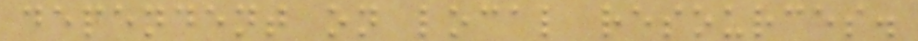dependent on local resources.
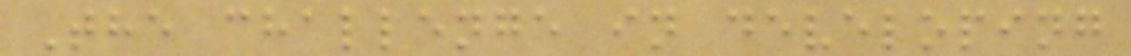The challenge in developing
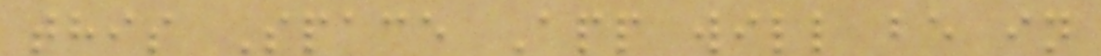this Space App will be in
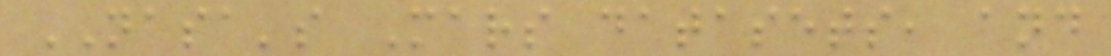NASA's Mars datasets, and
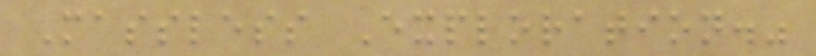Massless Exploration."
